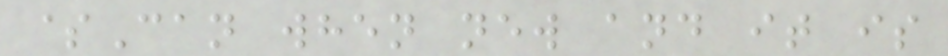$Can when new and it is
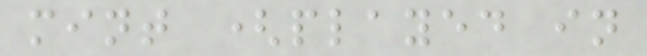mint (played in
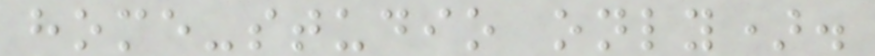home-studio only).
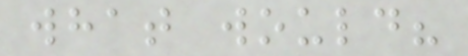what would?
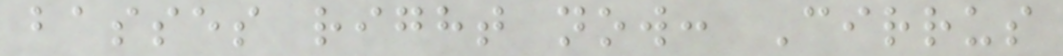basses right now: Cirrus
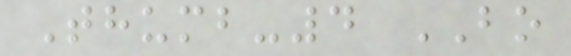Thumb-4 BO
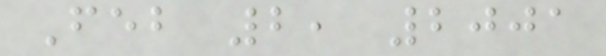Feb 2, 2001
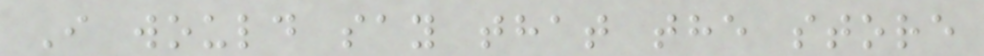I would say that the store
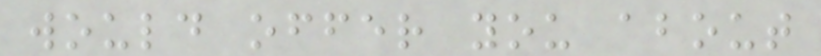would offer you about
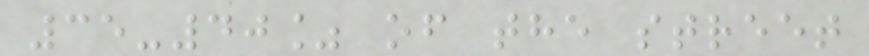35-40% of the street
